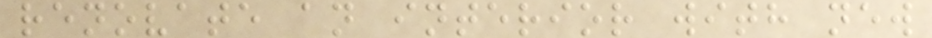renovate an interior with new
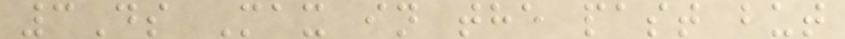3Ds Max in the past but
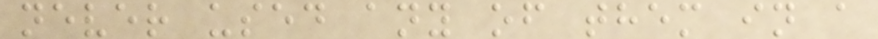never used any of them in a
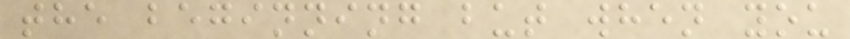the beginning but when you
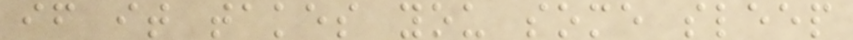if it takes you some sleep
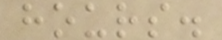hours.
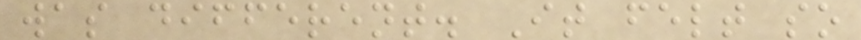was different. It felt so
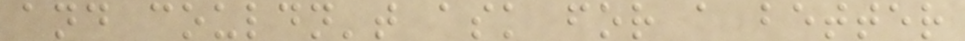and couldn't ask for a better
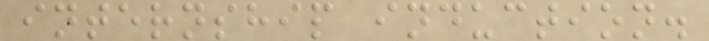internship induction.
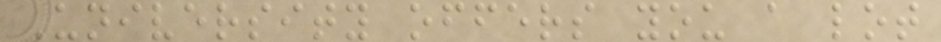University offers you a lot
